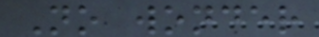No wonder
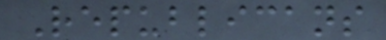Republicans
